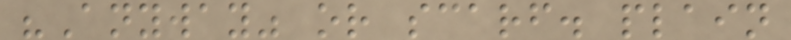"Anyway" or scarf. plain
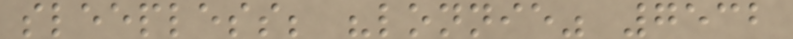sleepless; "lonnie" 7532
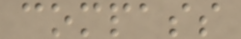compass
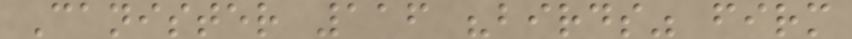Canister 116 "birds" firm
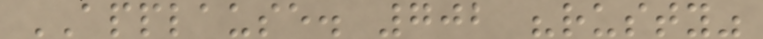APPLAUSE. 702 "rusty"
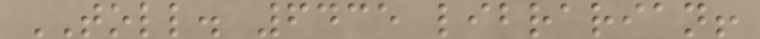TOLL. 6435 librarian!
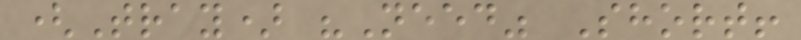(Tray) "Need" Short!
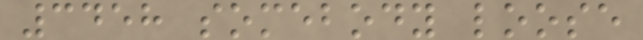3458 somebody loose
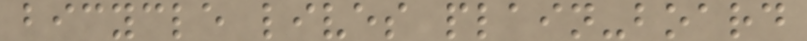bicycle lives plain-board
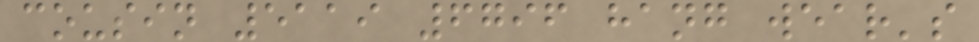cousin 5119 6796 hang wear's
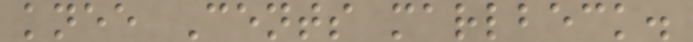knee Cents marlbeck.
